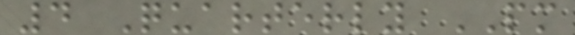4 Quarterly PM
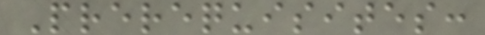Prerequisites:
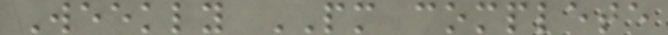Weekly PM complete
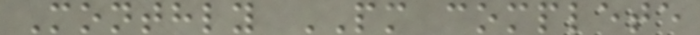Monthly PM complete
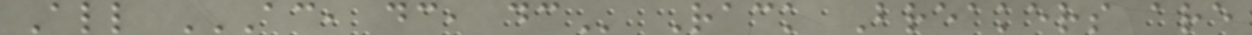All AC, DC, DC Rack Breakers are
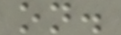on.
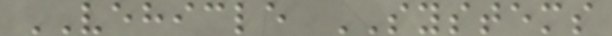VEHICLE SYSTEMS
